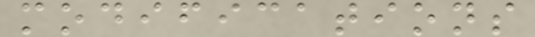modifications
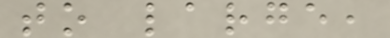to large,
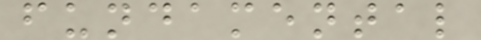fundamental
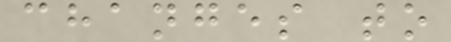changes to
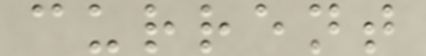current
